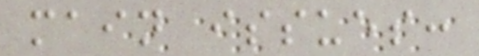main issues:
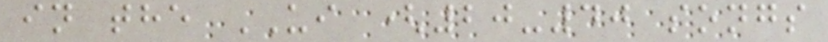in the UI (20-40 songs
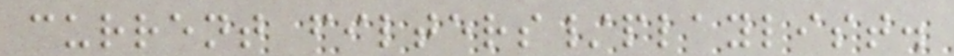current filters/playlist.
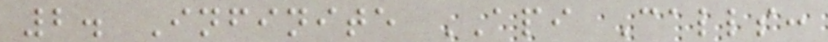2. Infinite API Calls:
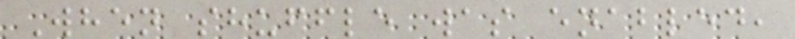When shuffle was enabled,
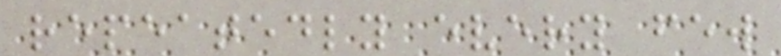repeatedly every few
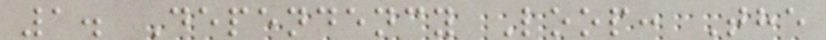1. Dependency Loop: The
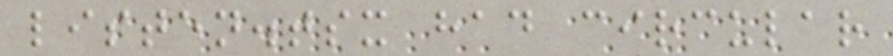listen.tsx had circular
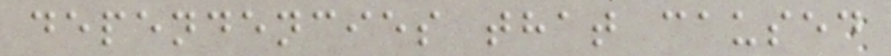dependencies that caused
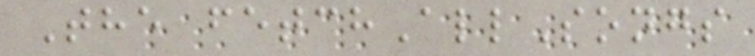The fetchAllSongs
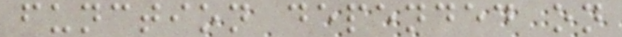function depended on
